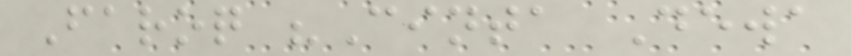Faroq "Cinta Dewa
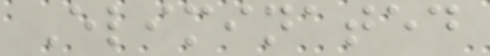Eliminated
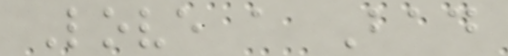Love a Bad
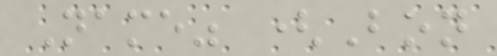Name" (Bon
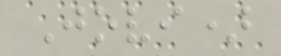Jovi)
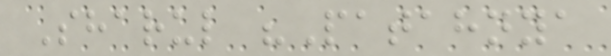Sharul "Patahnya
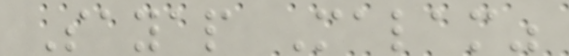Sayap Malam"
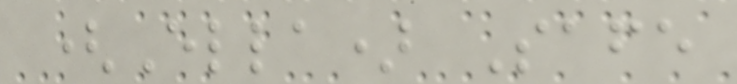(Ella) Safe
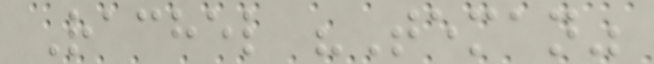Rachel "Teman"
